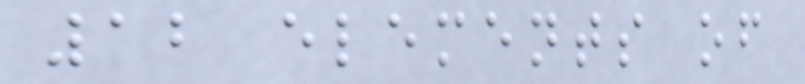12 elements of
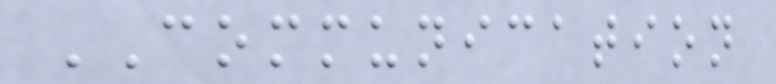COMMUNICATION
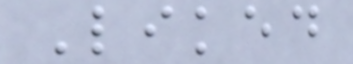Liked
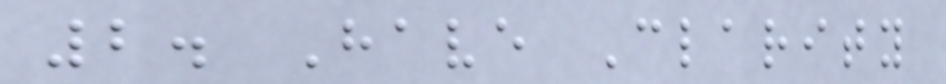2. Have Clarity
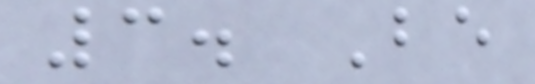3. Be
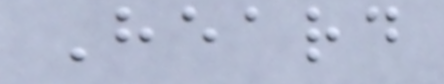Heard
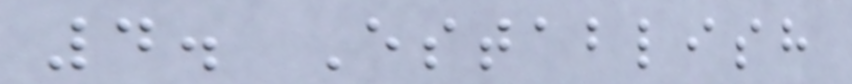4. Establish
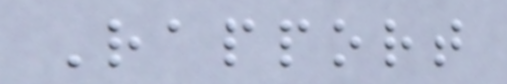Rapport
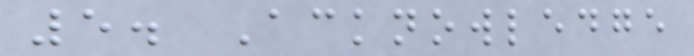5. Acknowledge
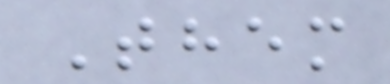Them
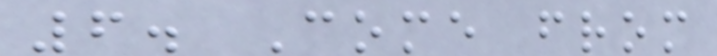6. Come from
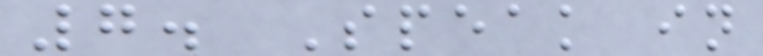7. Speak in
